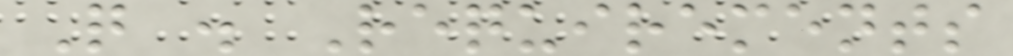Q . Requirements
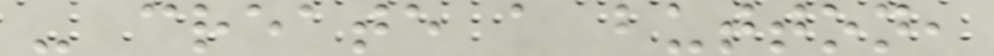- create a button,
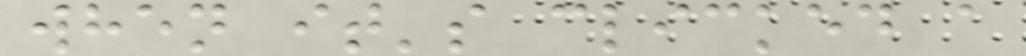when it's clicked a
